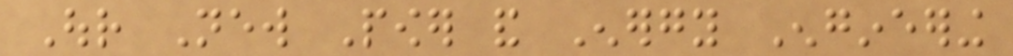Our New Power and Energy Engineering
